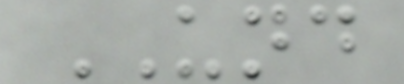UND
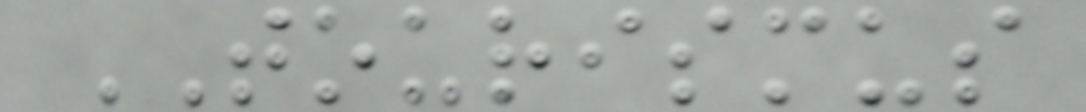TOURISMUS
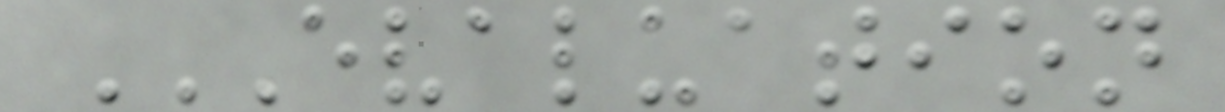EVALUATION
